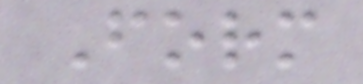Form
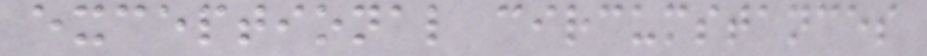exceptional circumstances
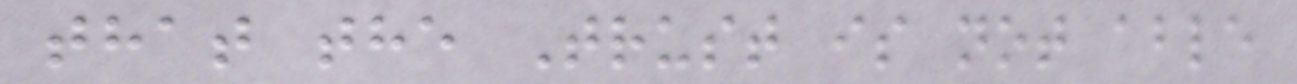that the Trust is not able
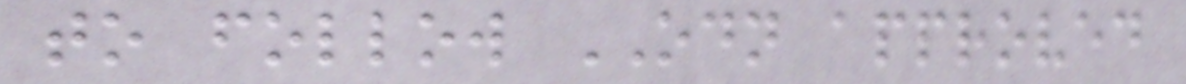to follow ODN approved
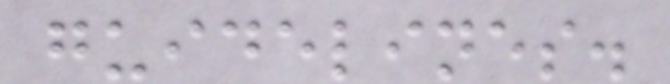guidelines.
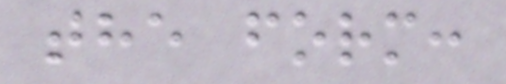the form:
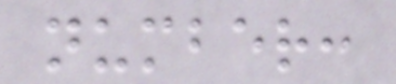number:
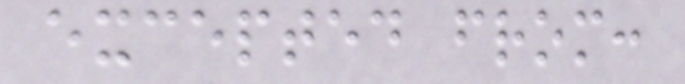excepted from:
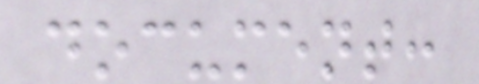document:
